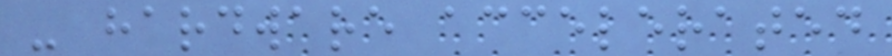- hardware accelerated
